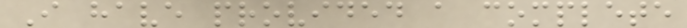I have provided a complete
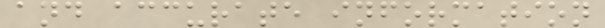and accurate information
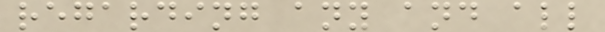regarding any and all
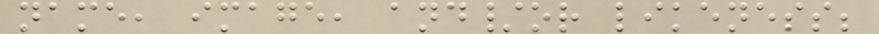name, image, and/or likeness;
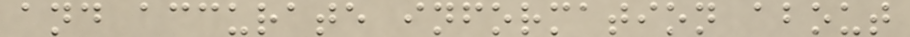and accurate information about
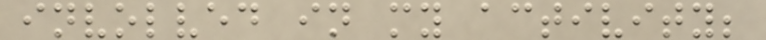involved in my activity;
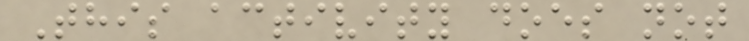This activity does not
